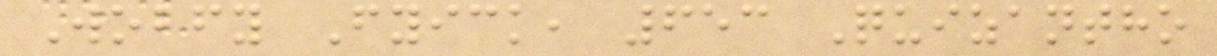Wobfy Fyick, 653 Quizantho
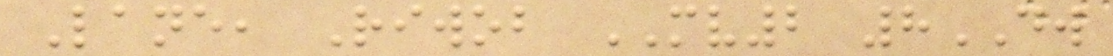Lane, Riwob MV2 8DW
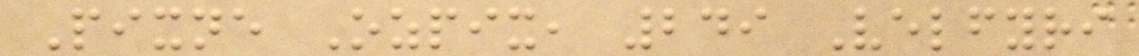Pixne Ozpix, 249 Velfyri
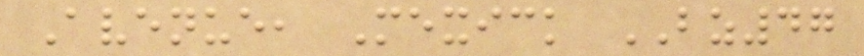Avenue, Mexick BZ47
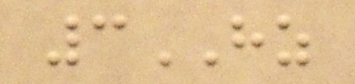3HZ
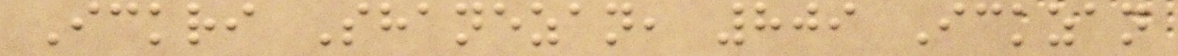Ickri Shanezan, 809 Ickzan
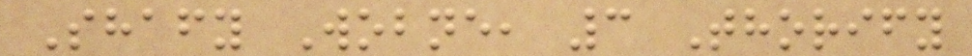Shafy Wobne, 3 Thorify
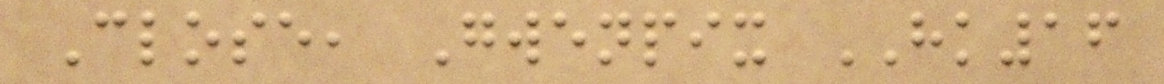Close, Gwenpix HK16
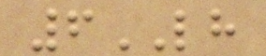6LH
